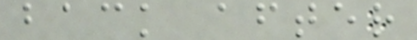back after
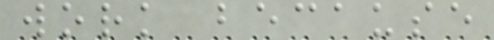work because
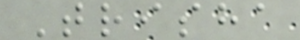Trisha
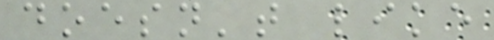doesn't like
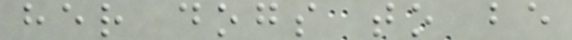her dogs to be
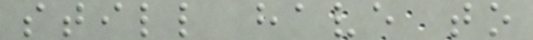still have to
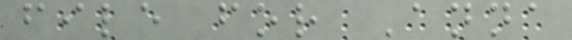file for Anna
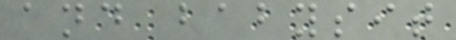and babysit
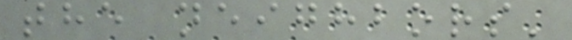the neighbors'
